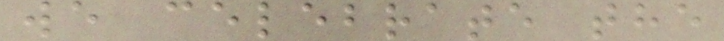we celebrate the
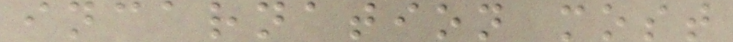incarnation most
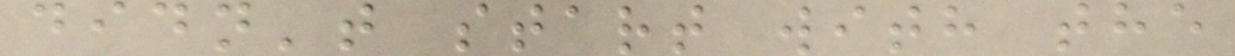didn't start with the
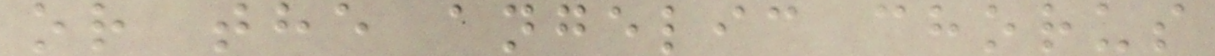or the angelic chorus
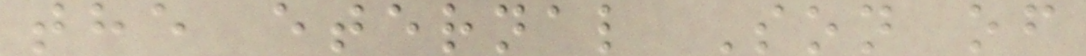the eternal Son of
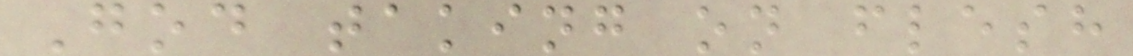God taking on flesh
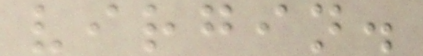virgin.
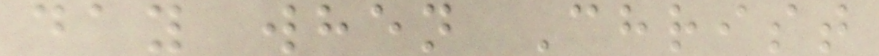day when Christ
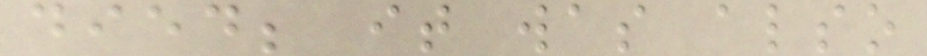died; it was also
